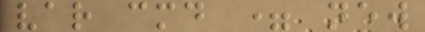var cmd = new
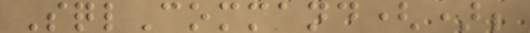SqlCommand();
